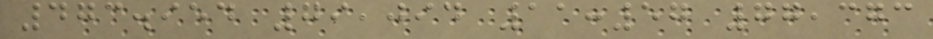473.954 79,094 11:57 77,373
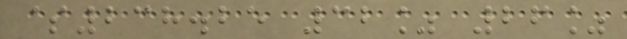$238.25 32% 26%
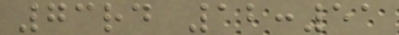73rd 12:51
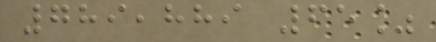789,889 65%
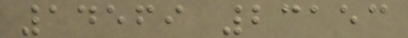14569 23153
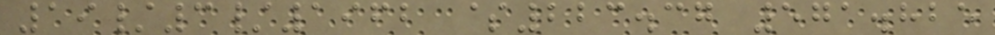19/3/1962 $223.37 571.825
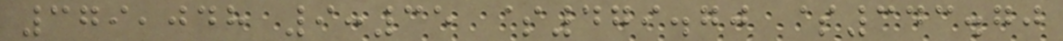379,048 9:35 $479.70 $343.70
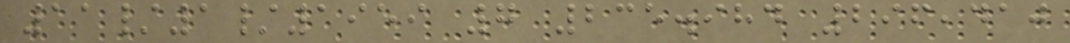11/1/1959 7 235.984 296,410
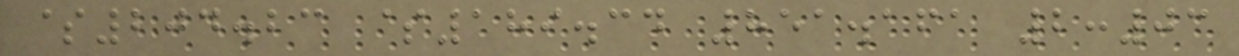$204.23 $189.34 851.161 2:03
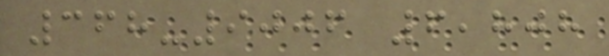368-9006 6,808
